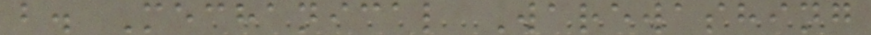b. Mechanical Warewashing
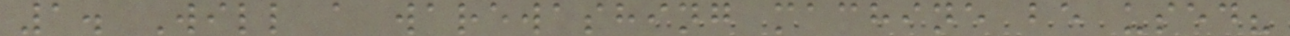1. Will a warewashing machine be used?
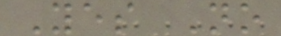Yes No
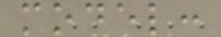model:
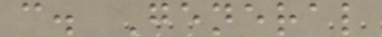c. General
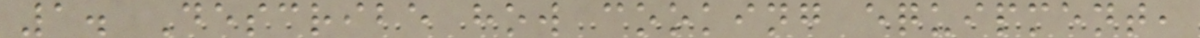1. Describe how cooking equipment,
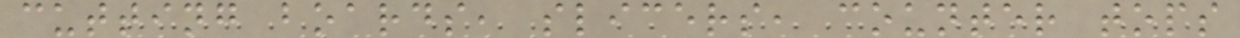cutting boards, slicers, counter tops
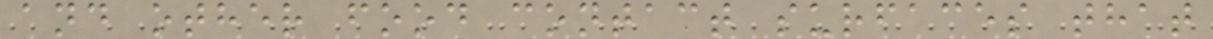and other food contact surfaces that
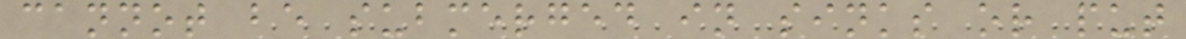cannot be submerged in sinks or put
